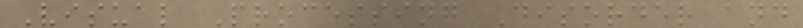Visual Processing Disorder and
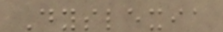Dyslexia
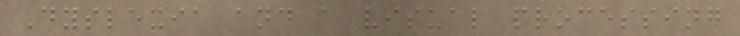Dyslexia and a visual processing
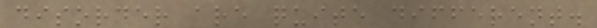disorder are quite different.
